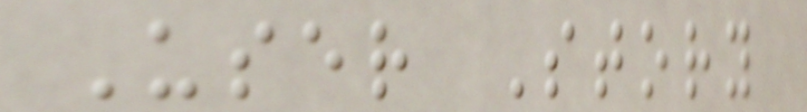User Story
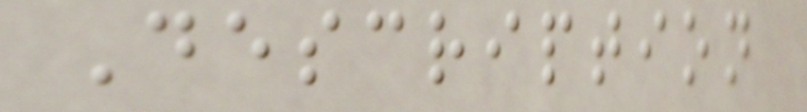Description
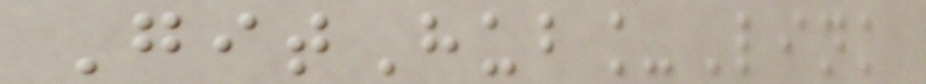GitHub_Link
